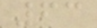63
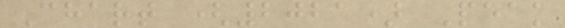Chart (2021) Peak
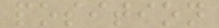position
